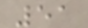51
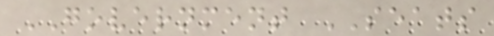GOVERNMENT SEATS
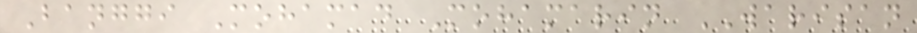Banggi Mohamad Mohamarin WARISAN
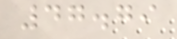47.79
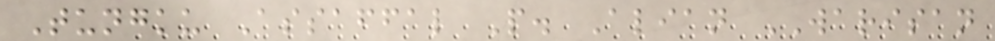Tungku Assaffal P. Alian WARISAN
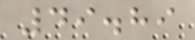49.89
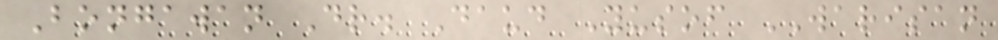Bongawan Dr. Daud Yusof WARISAN
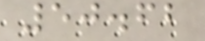50.62
